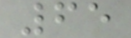65
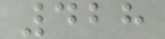428
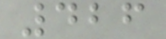426
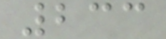233
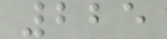225
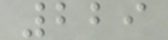229
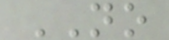NO
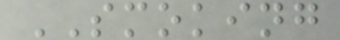SMOKING
